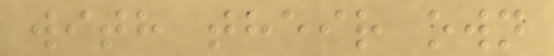with their own
